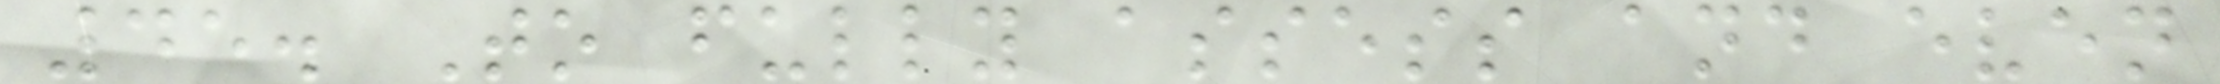45. To fully assess and even
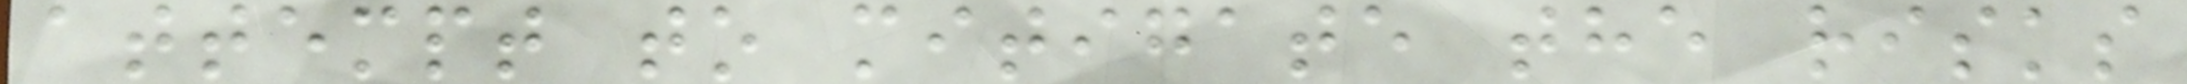attempt to mitigate the risks
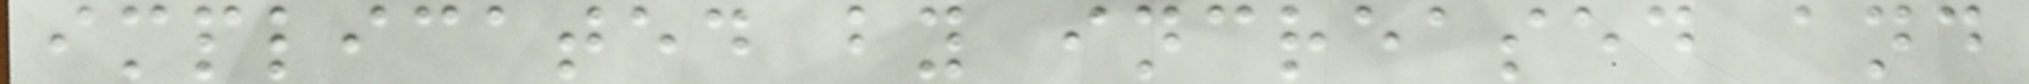implicated by increased and
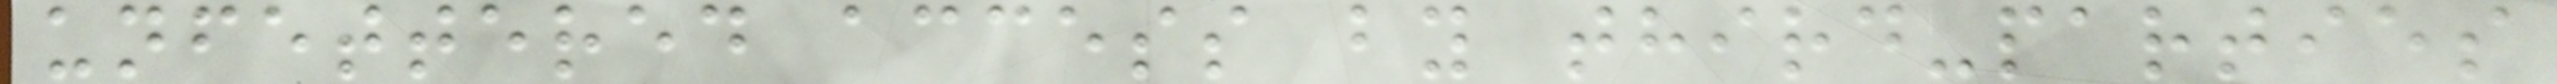unfettered access by third-parties
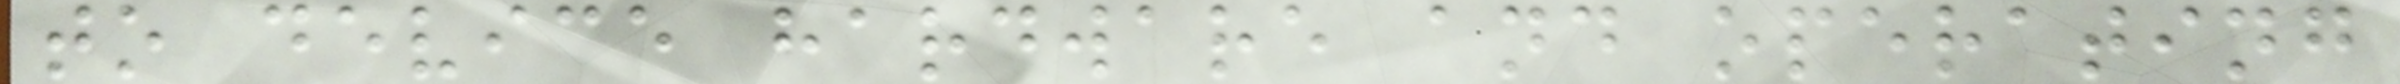to device hardware and operating
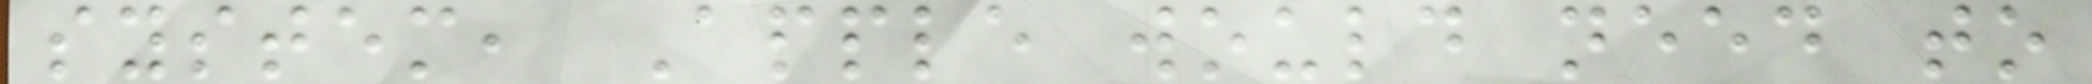system, Apple would need to
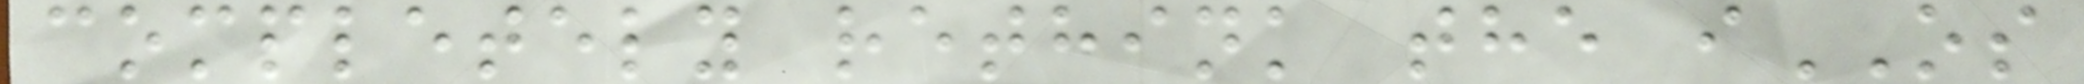completely rethink the iOS
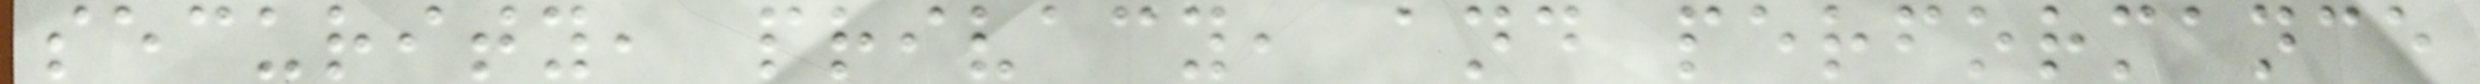security, privacy, and performance
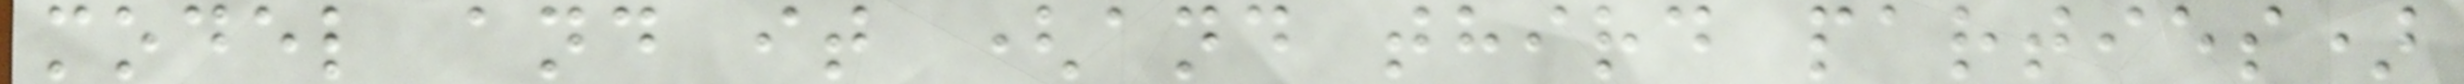model and it (and third parties)
